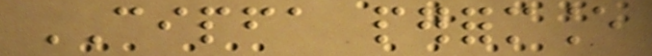CIPFA performance
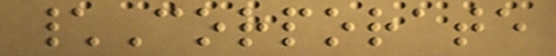\Corporate
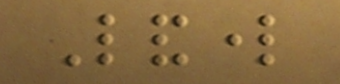Landlord
